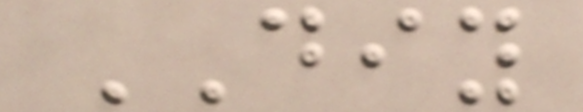DIY
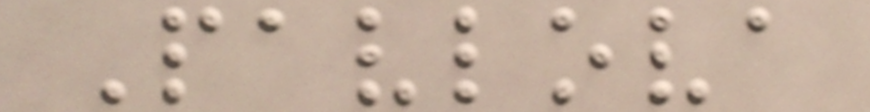Pavlova
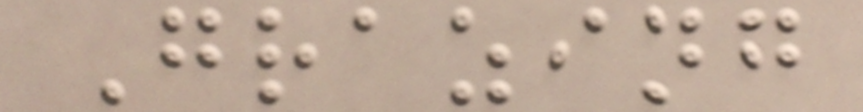Grazing
